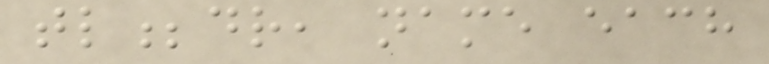tl;dr, name each
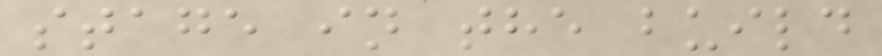stage in the build
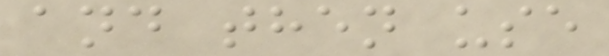and then use
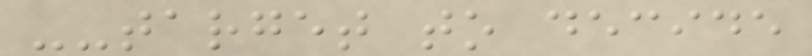--target to decide
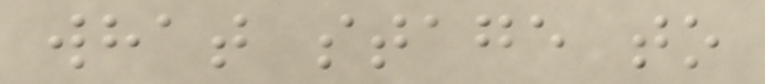what stage to
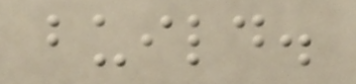build.
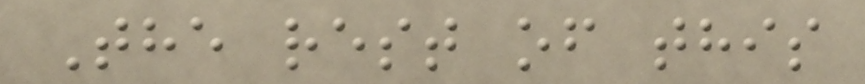The rest of this
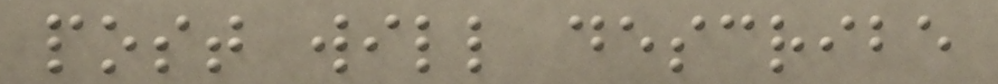post will describe
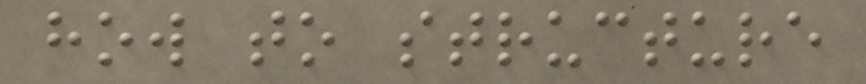how to structure
